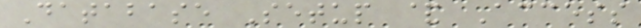Database Setup & Access
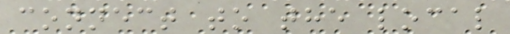connect to the local
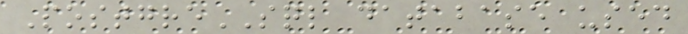PostgreSQL database used
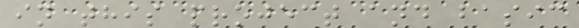in this project and basic
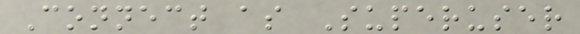Connect as Superuser
